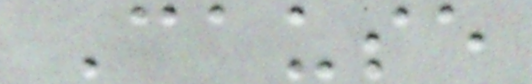Cause
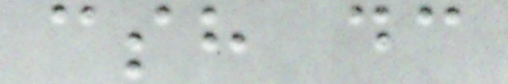csh dc
